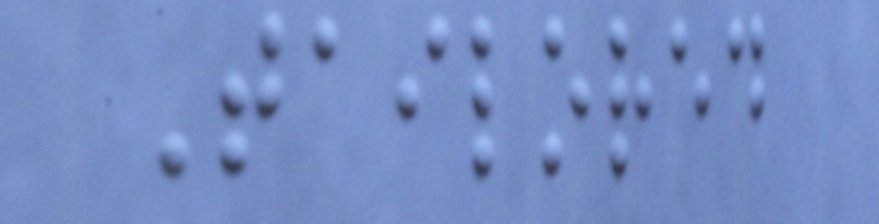Tailored
